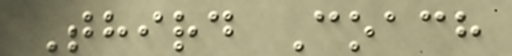Third Coach
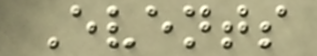Events
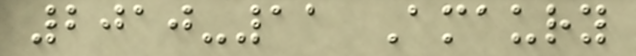2010-11 Amaury
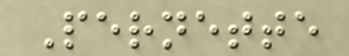Pernette
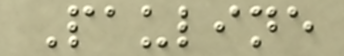Pauline
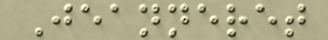Jeanneret
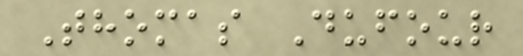Thomas Dufour
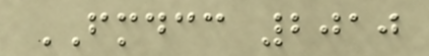FMDCC 2010
